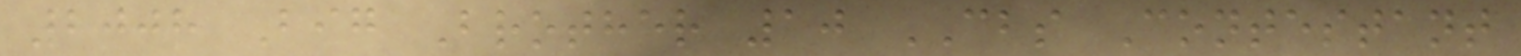2008 Big Brother 10 CBS Contestant
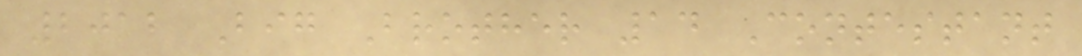2012 Big Brother 14 Contestant
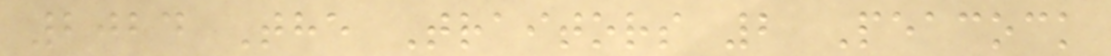2024 The Traitors 2 Peacock
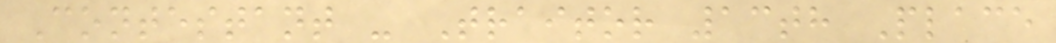Contestant - Traitor 13th Place
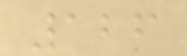126
